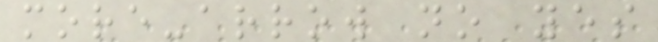more-arrow no yes
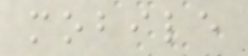mobile
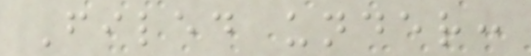Filed under:
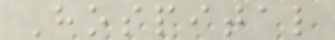Hospital
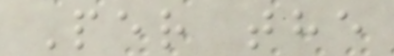Per the
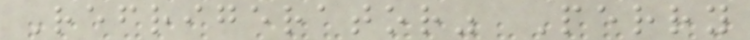Refrigerator" Perry
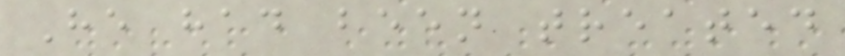He had been treated
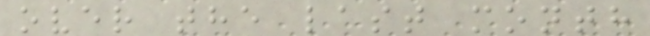over the last month
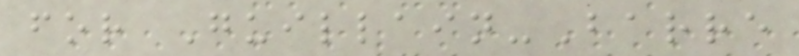for Guillain-Barre
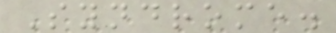Syndrome.
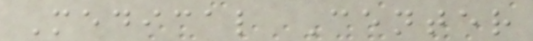Medical Center
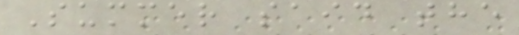Summer said the
